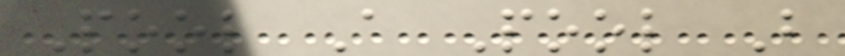Pool A Pool B
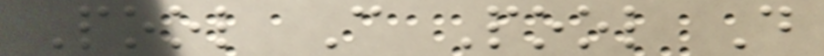Pool C Pool D
